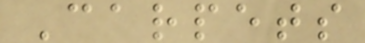Carpets
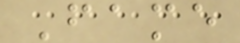Fame
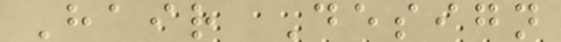Hair Design
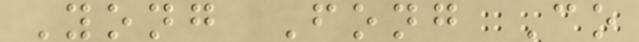Yong Fong Co
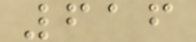616
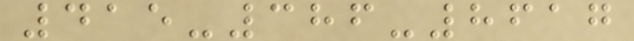415-386-8617
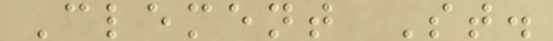Clement St.
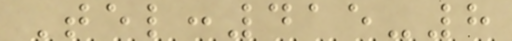Tel:415-8
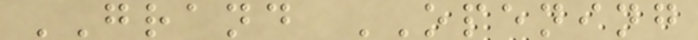GRAND OPENING
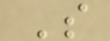S
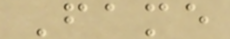Fame
